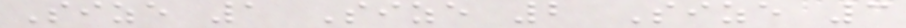Size 1 Size 2 Size 3
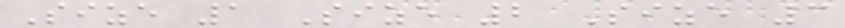Size 1 Size 2 Size 3
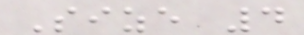Size 4
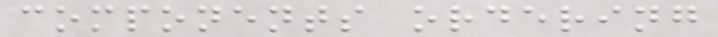components ordering
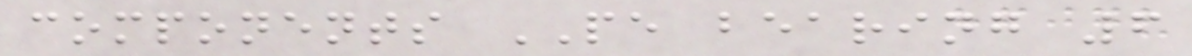components PE bearing 6
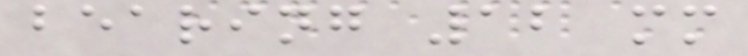bearing 12 mm
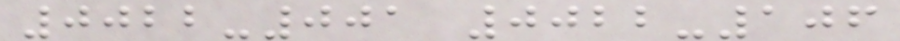0022-001 0022-106
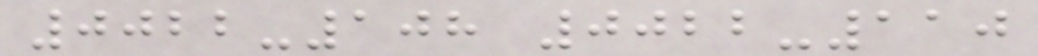0022-108 0022-110
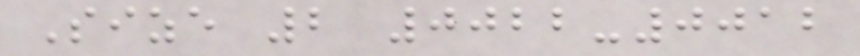Size 2 0022-0012
